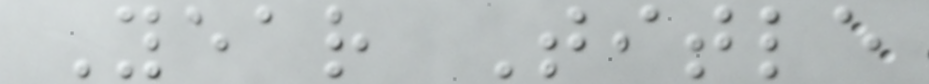Year Title
